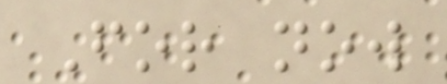For now
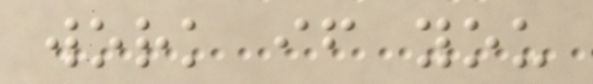work if you
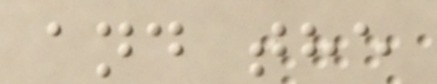and the
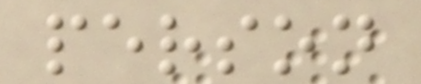person
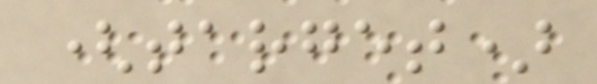(target)
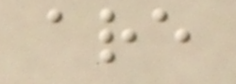are
